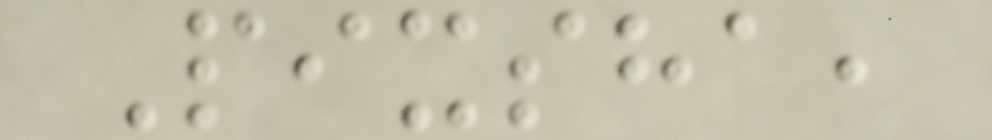Pixsha,
